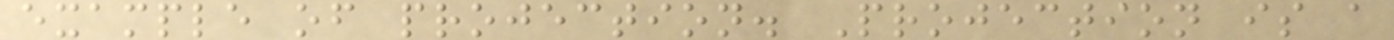example of projection. Projection is a
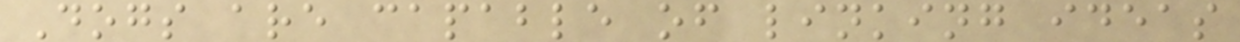Dogs are capable of linking ideas
